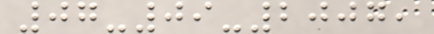07-09-2007,
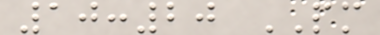10:20 PM
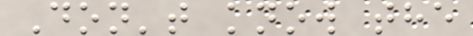Don't know the
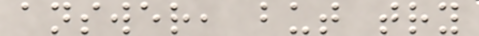answer, but try
